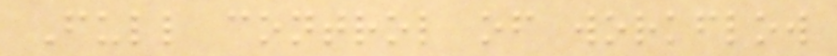Full control of workflow
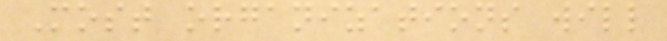Most organizations will
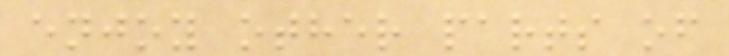enjoy other parts of
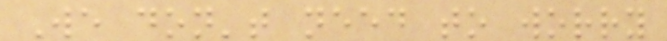We don't need to worry
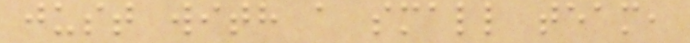just with a small team,
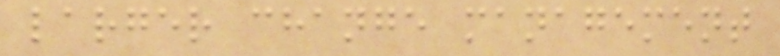larger change management
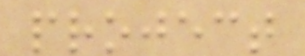project
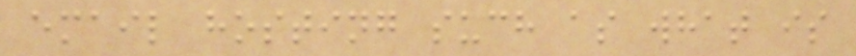email hosting such as what is
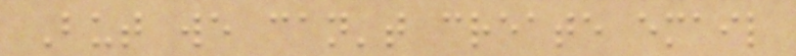But we can't create email
